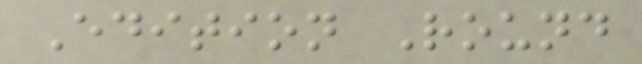Edition Round
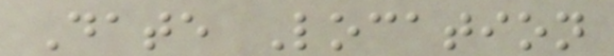Date Location
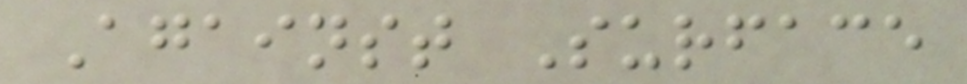Against Surface
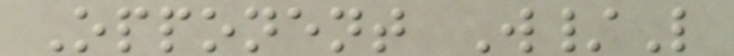Opponent W/L
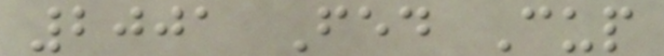2001 Fed Cup
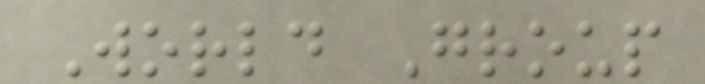World Group
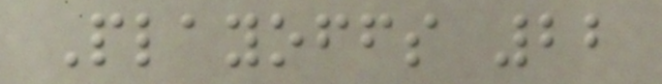Playoffs 22
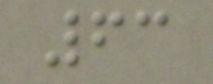63
